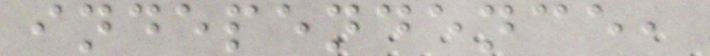independence,
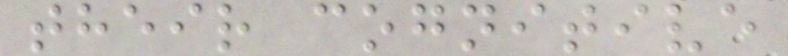their cognitive
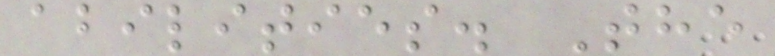abilities. The
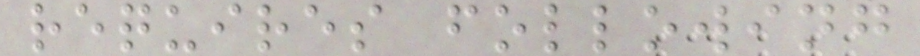requires following
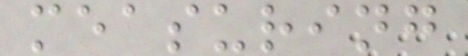measuring
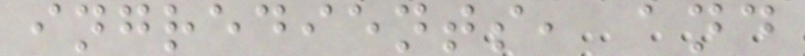ingredients, and
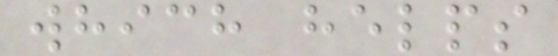which helps
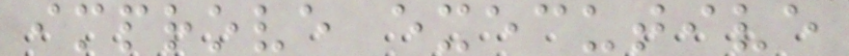improve executive
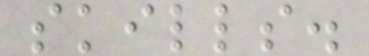skills.
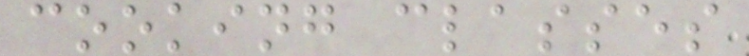cooking classes
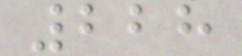228
